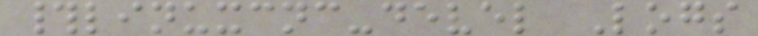#linuxcnc-devel Logs
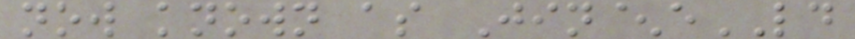now known as Jin^eLD
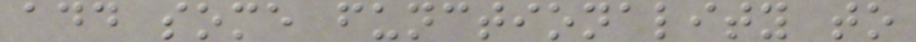add some functionality to
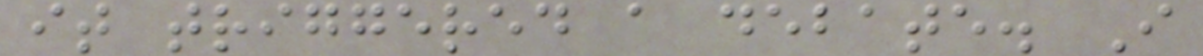it triggered a debate. I
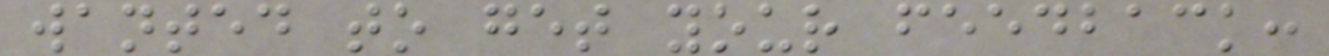wanted to get your feedback:
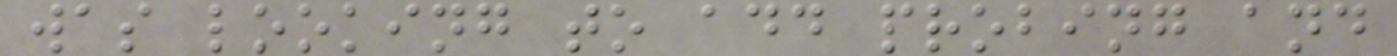was looking to add probing and
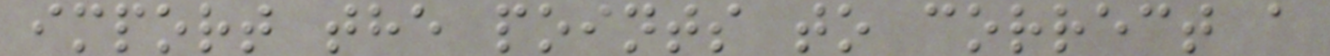import the points to correct a
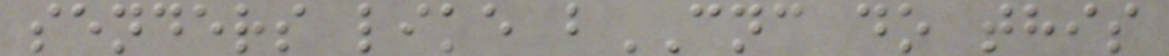senders like bCNC do this
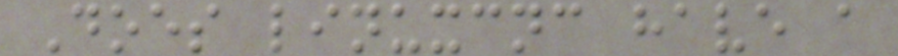Does linuxcnc have a
